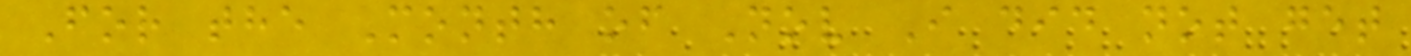For the Month of Nov I did not get
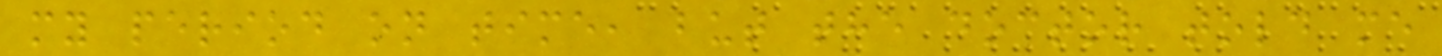my period on time, but the doctor told me
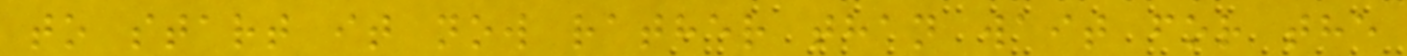to start it now rather than wait for the
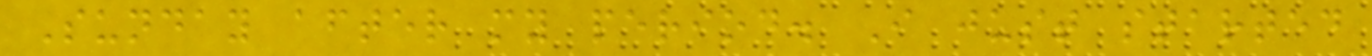Sunday after my period. I just started
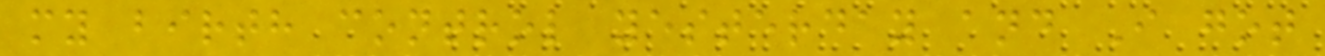my birth control yesterday and I got
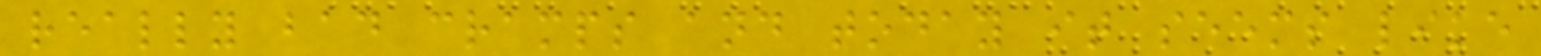really bad cramps and today it seems like
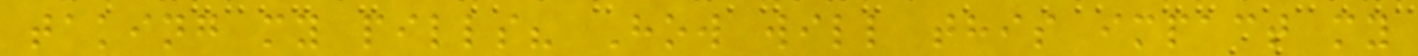taking my pills? How will this impact my
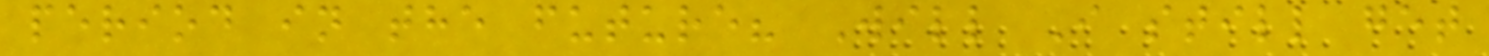period in the future? Will I still get
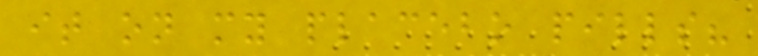it on my placebo pills?
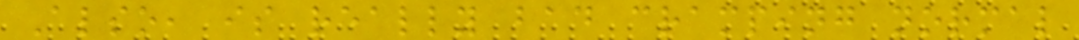Also, is really bad cramping normal
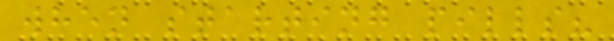when starting pills?
